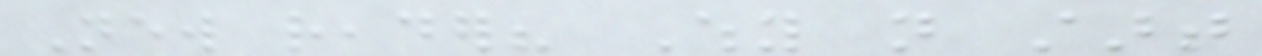New reader? Why not start
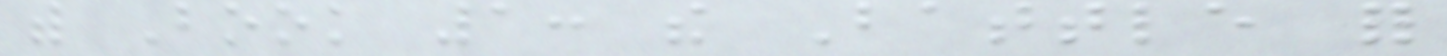with Book 1: the Battle for
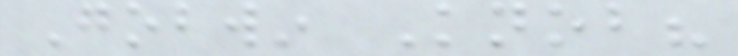Gobwin Knob?
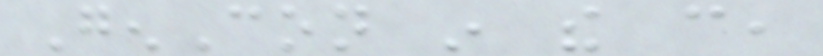GenCon in the can,
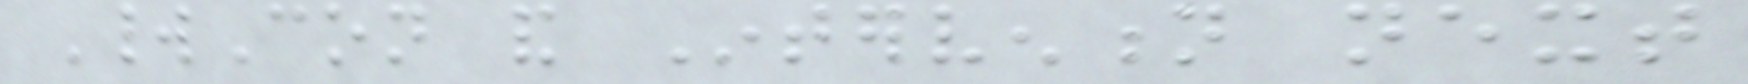WorldCon and Intervention next
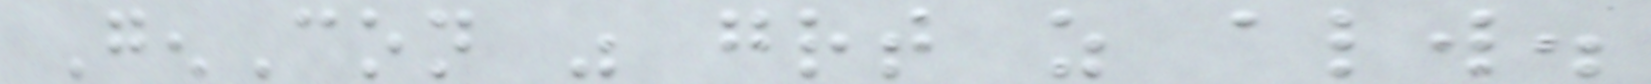GenCon was great as always.
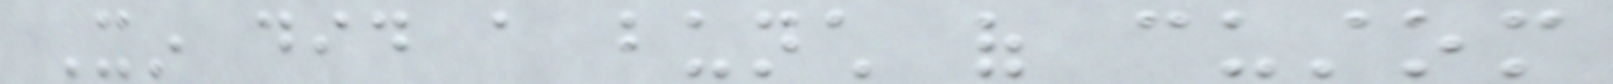Xin did a bunch of custom
